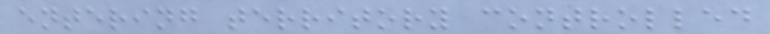entering territory controlled
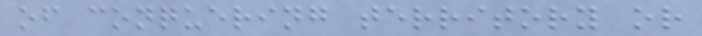of conquering territory or
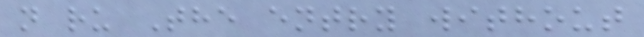n ru The entry without
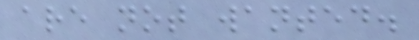are not wanted.
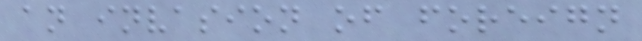an invasion of foreign
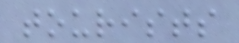tourists
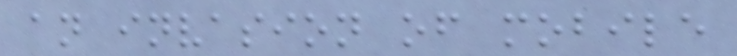an invasion of mobile
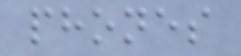phones
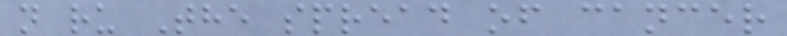n ru The spread of cancer
